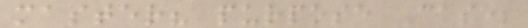master? purpose Case;
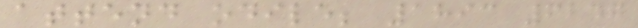attend odile; 1893 6247
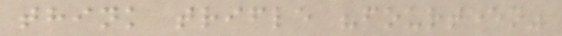think trifle "fourteen"
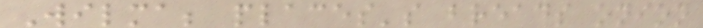Wilma; places's breads onion
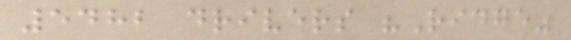5482 drivers "Ridge"
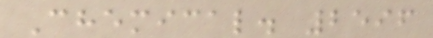Chemical. 2596
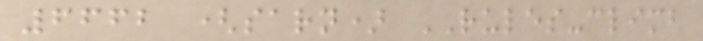6662 (sarn) RULES-climb
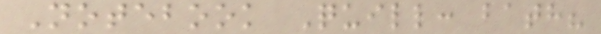Notebook Quill: bath?
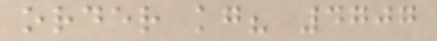order kg? 4707
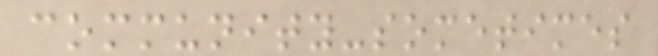community-sometimes
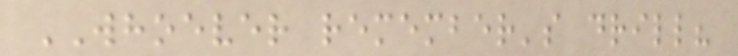WHOEVER remember's drill?
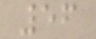56
